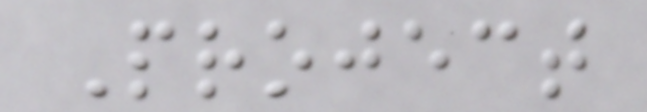Project
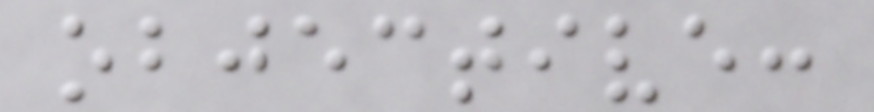objective:
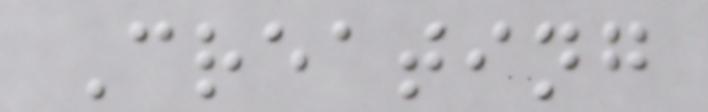Creating
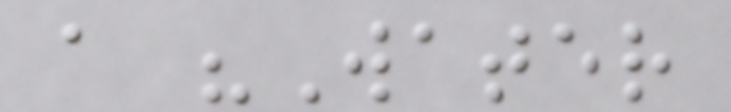a "Water
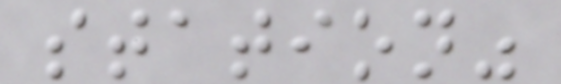station"
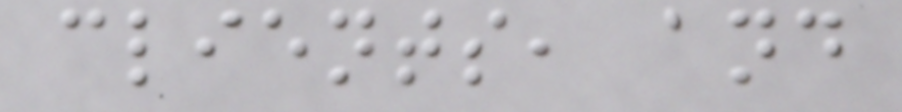clients, and
